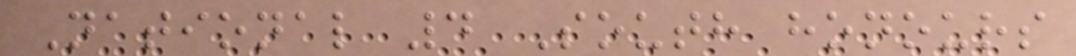National 4 South honours
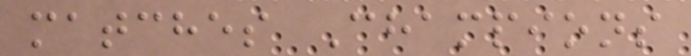matches Champions
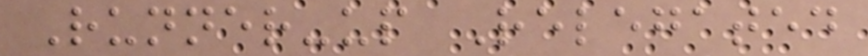Runner-up Relegated
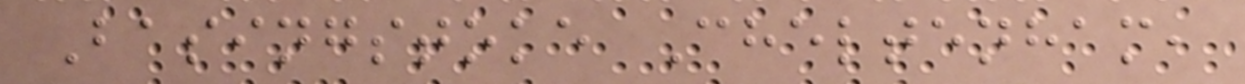Basingstoke Cheltenham,
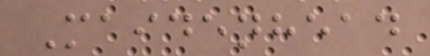Maidenhead
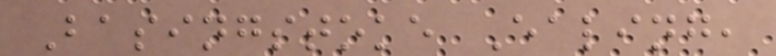Basingstoke Ealing,
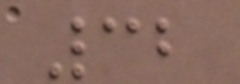32
